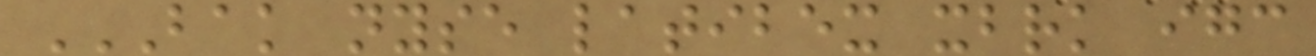BAK NYSE LATIBEX XBRK IGC
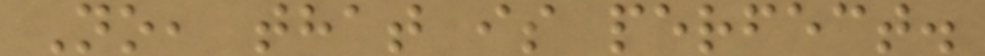No, that is perfect.
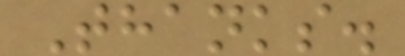Thanks.
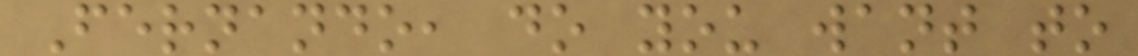Fernando, do you want to
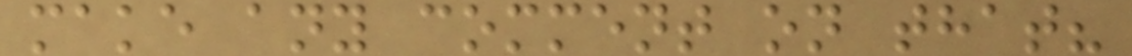make any comment on that?
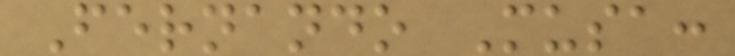Fernando Musa:
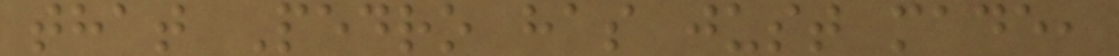that Pedro has just made,
